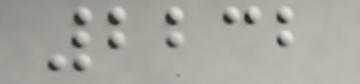2232
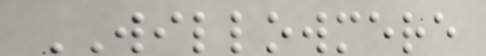WILLOWMERE
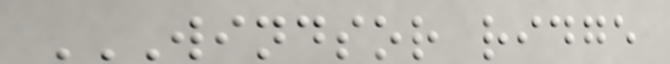WINDSOR RIDGE
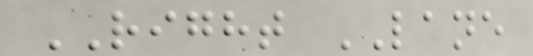RIGHT LANE
